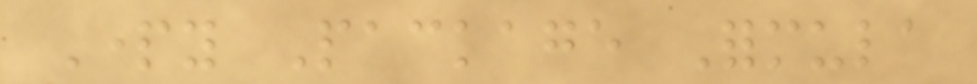Party Package Formula
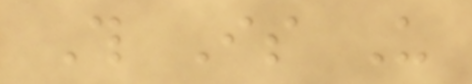This Is Us
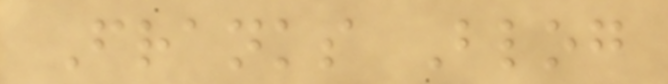Franks Blog
